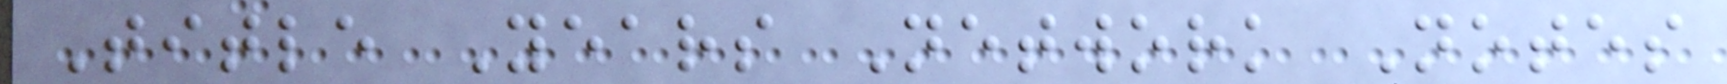Title Years Network Notes
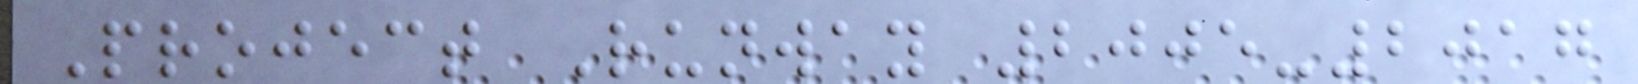Project Runway 2005-2017
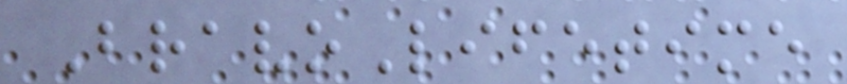BravoLifetime
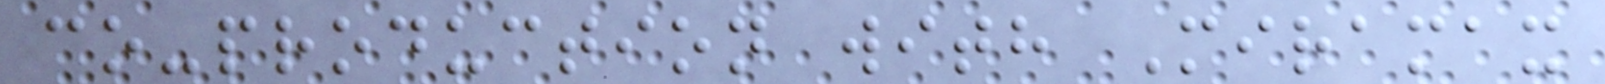co-production with Miramax
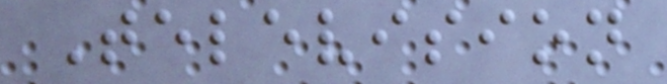Television
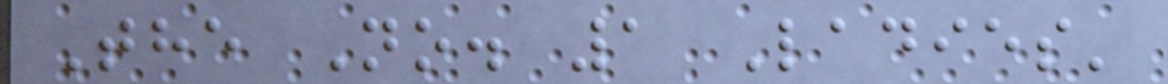The No. 1 Ladies'
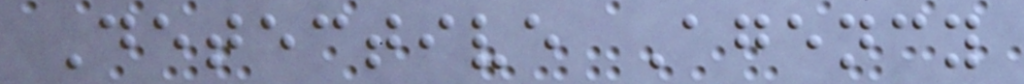Detective Agency
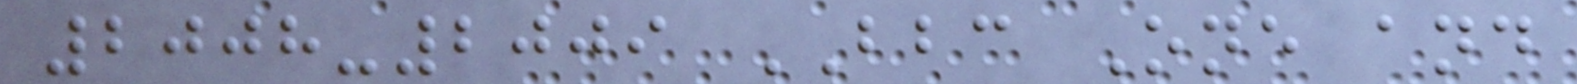2008-2009 BBC One and
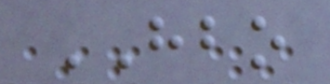HBO
